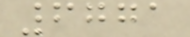6771
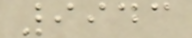9943
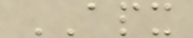APX
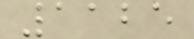1125
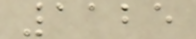1125
